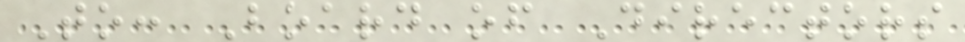To: Board of Directors
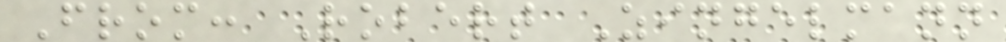From: Robert Zingelmann
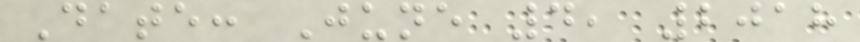Date: June 4, 2018
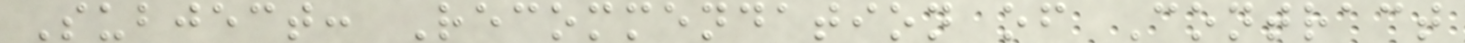Subject: Recommendation of Contract
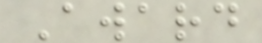Award
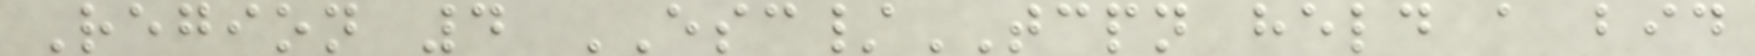Region 4 ESC/TCPN held a bid
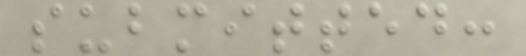submitted:
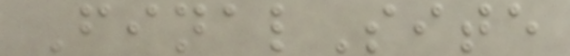FinalSite
